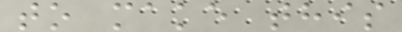to make this
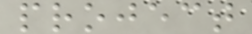project
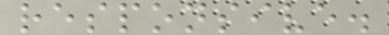responsive.
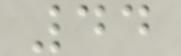44
